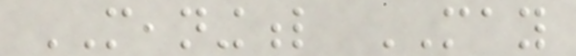MEANINGFUL MAY
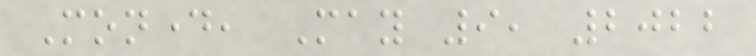Monday, May 9, 2022
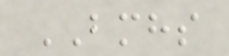BMHS
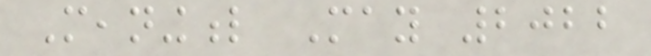Meaningful May 2022
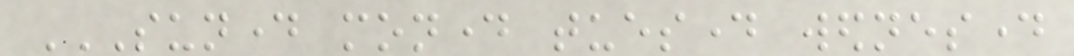SUNDAY MONDAY TUESDAY WEDNESDAY
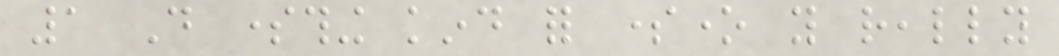1 Do something kind for someone you really
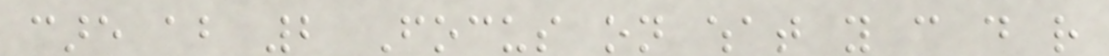care about 2 Focus on what you can do rather
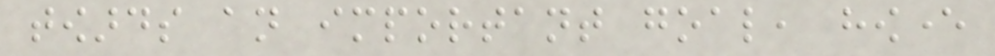towards an important goal, however
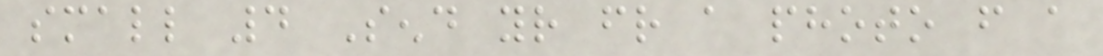small 4 Send your friend a photo from a
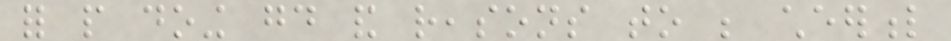for people doing good and reasons to be cheerful
